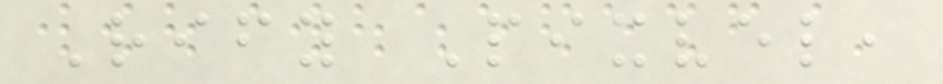Rify Pixvel,
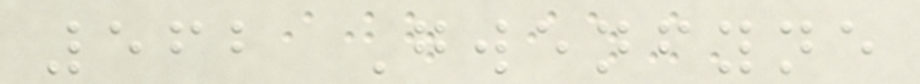562 Gwenfyne
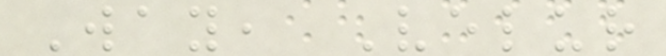Way, Velur
